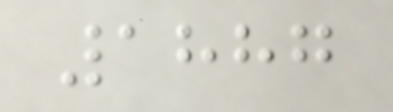1887
